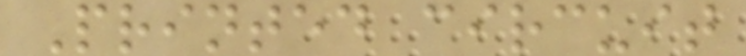Printed circuit
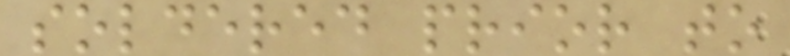soldered prior to
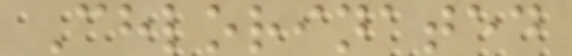Chlorinated
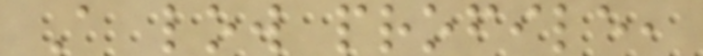A low profile,
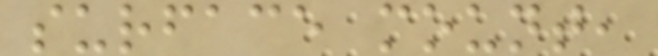surface mount,
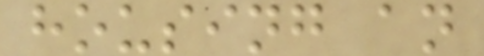housing an
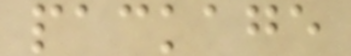package
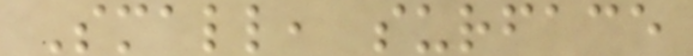Small, surface
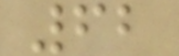62
